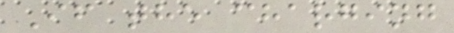If the charging
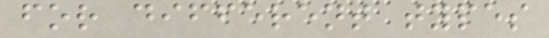for different types
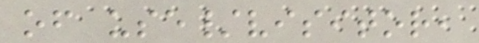of use/visitor,
